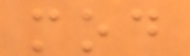mod
